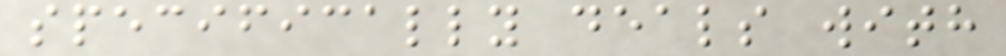specifically deals with
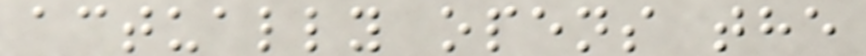actually opens the
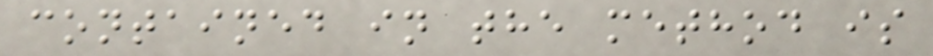contained in the method is
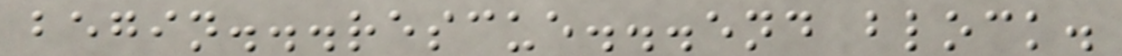begin...rescue...end block.
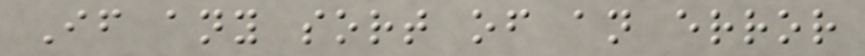If any sort of an error
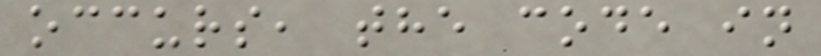occurs, the code in
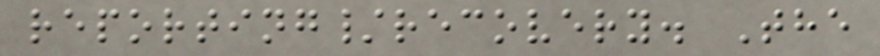reporting/recovery. The
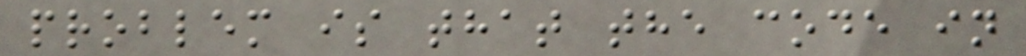problem is that the code in
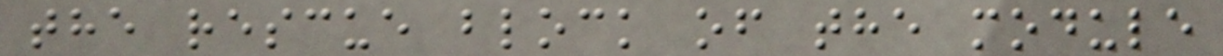the rescue block of the module
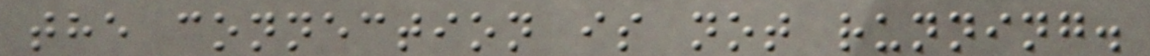the connection is not running.
